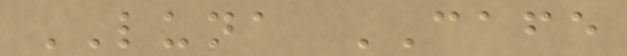LUNA CAFE
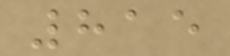815
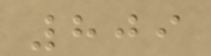809
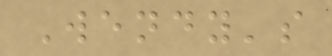Wendy's
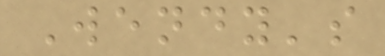Wendy's
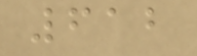612
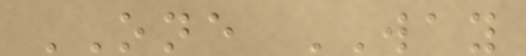ONE WAY
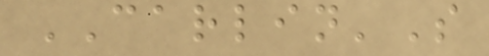CARLIN'S
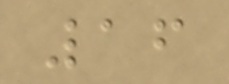16
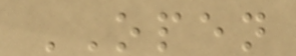OPEN
